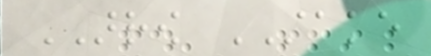ARROW STAKE
